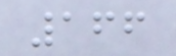166
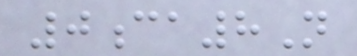0ca8N
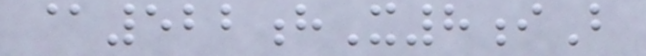@522hX8iB
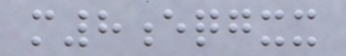m8eqgxx
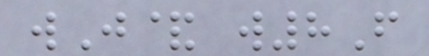wJ& w8F
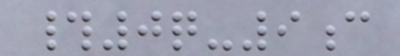#0q-9c
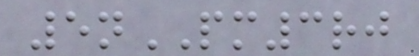5nPM3rj
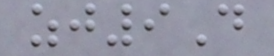zj9D
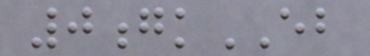0gkEB
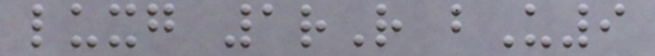luxg 1rR bU9
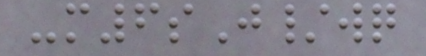-m6sJ/wq
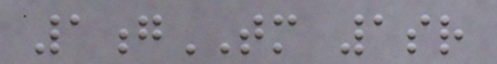1gTM 1sr
